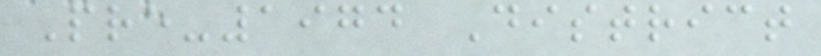Pre-1974 District
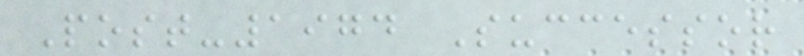Post-1974 Successor
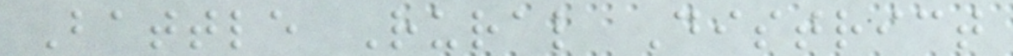Battle Rural District
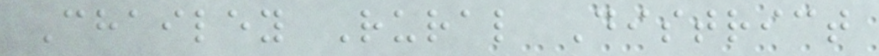Chailey Rural District
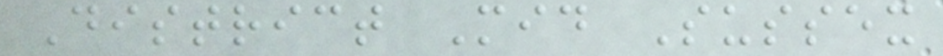District Mid Sussex
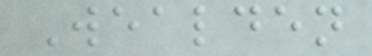Wealden
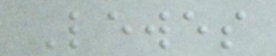Lewes
